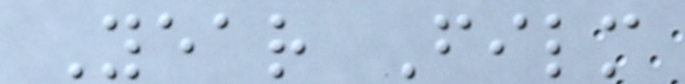Year Film
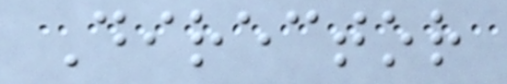Director
